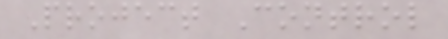Project Control
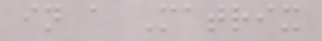in a Matrix
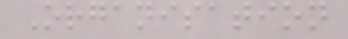Organisation
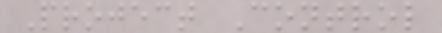Project Control
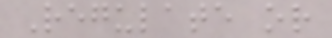Regulate or
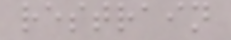restrain
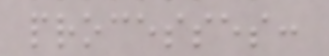processes:
